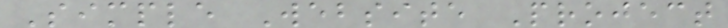Simple Website Project
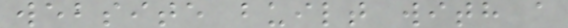website built with a
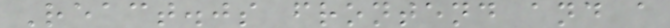React.js frontend and a
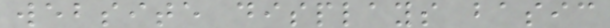website displays basic
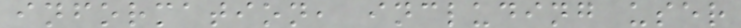information, including user
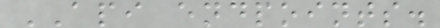API endpoints.
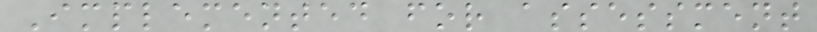Implemented for assessment
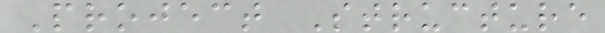Project Structure
